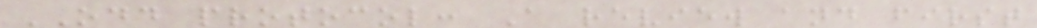ODD protocol: A review and first
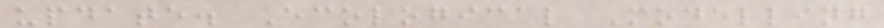update. Ecological Modelling
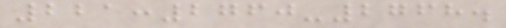221:2760-2768.
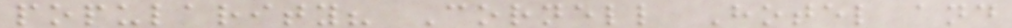popularity? Cornell Hotel and
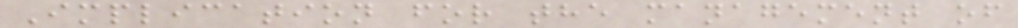Implication for the management of
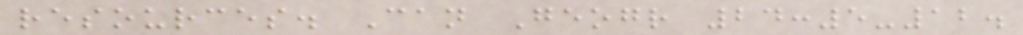resources. Can Geogr 24:5-12.
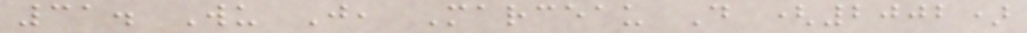31. Wu J, Marceau D (2002)
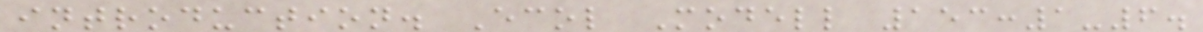introduction. Ecol Modell 153:1-6.
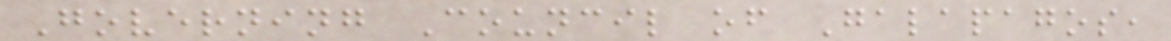Governing Council of Galapagos,
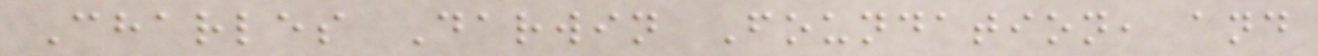Charles Darwin Foundation, and
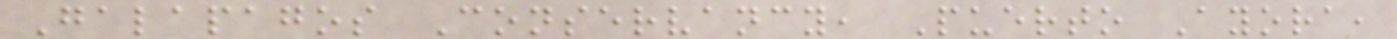Galapagos Conservancy, Puerto Ayora,
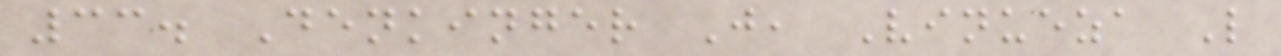33. Denkinger J, Vinueza L
